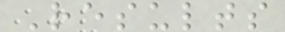Results
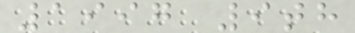1997 9th
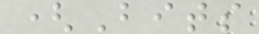(Bits
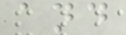and
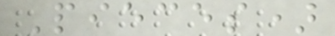Pieces)
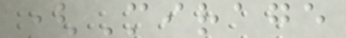(Mirage
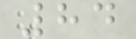84
